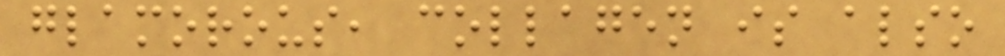glamorous, collagen is also
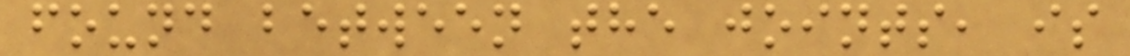found between the joints, is
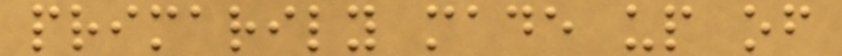primarily made up of
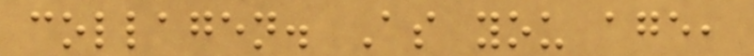collagen. As you age,
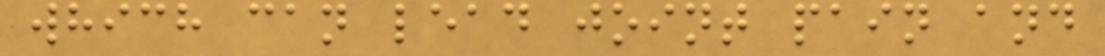which can lead joint pain and
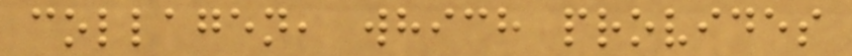collagen, which provides
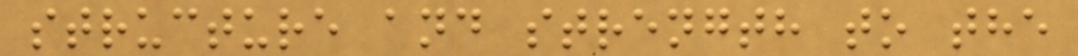structure and strength to the
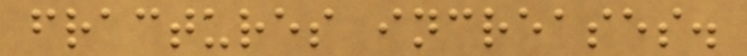fractures increases.
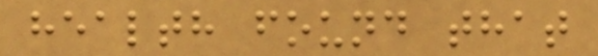health found that
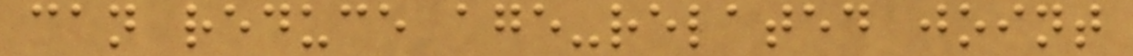can reduce age-related joint
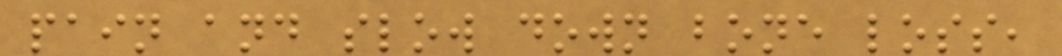pain and slow down bone loss,
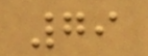79
